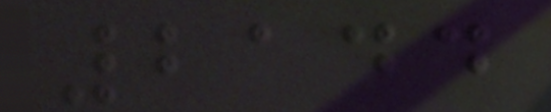2144
